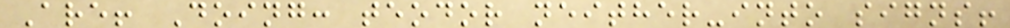Are! Doing: teodor neither-into signs!
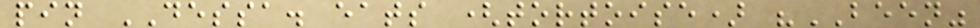pin DESSA. eats (tortoise) "BEEN"
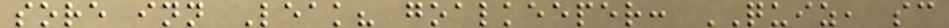sore inn Leak? goalkeeper: QUIZ, sc
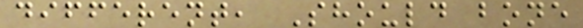different, Should bone
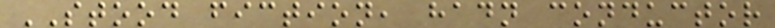STOOD fiction, hadn conductor
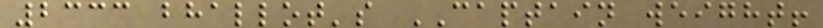2333 bhallot's CAPTAIN weight!
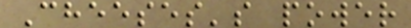Cheeses's power
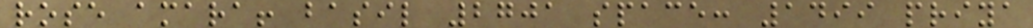rose amara! basil 2701 space: 1499 priya
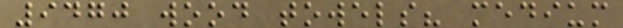9470 wood towels? medium
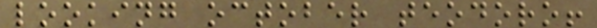looking october teodoro!
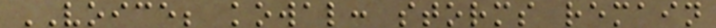VOICE; kowal: storms remain
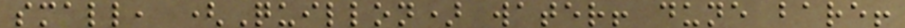small, (Quillon) water! dune bare!
